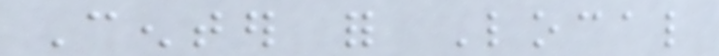Center for Local
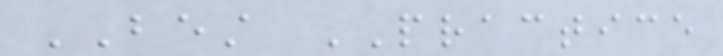BEST PRACTICE
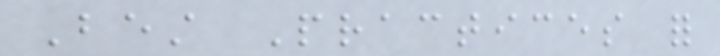Best Practices for
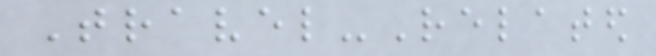Travel-Related
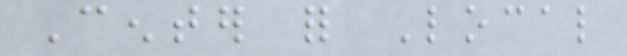Center for Local
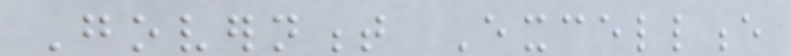Government Excellence
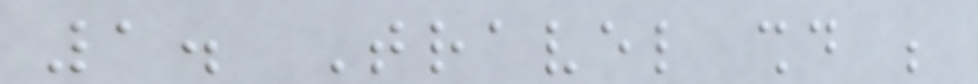1. Travel should be
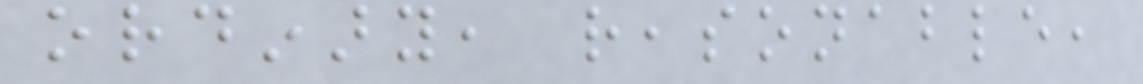ordinary, reasonable,
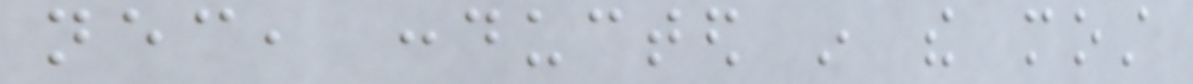necessary, conducted in the most
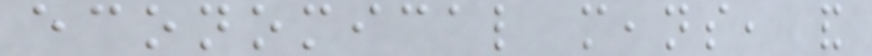economical means, and
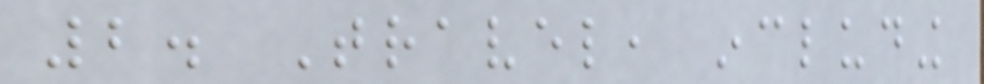2. Travel, including
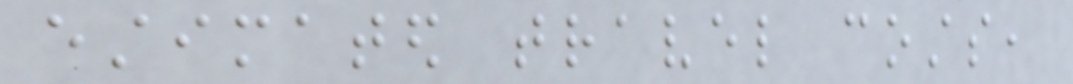estimated travel costs,
